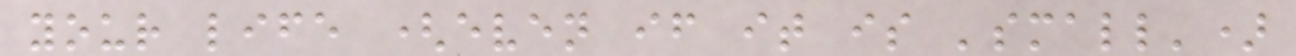your life (even if it is 'small')
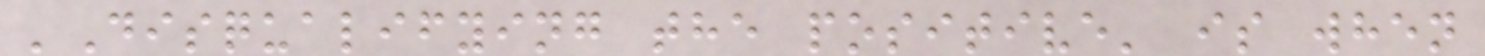'Disqualifying the positive' is when
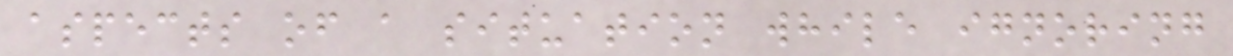aspects of a situation while ignoring
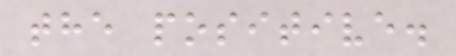the positive.
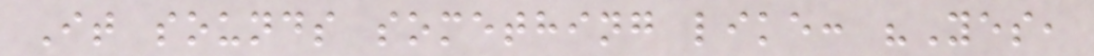It sounds something like: "Yes,
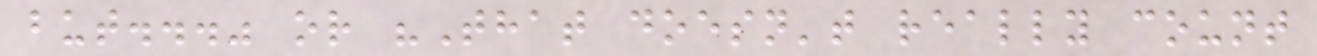but..." or "That doesn't really count
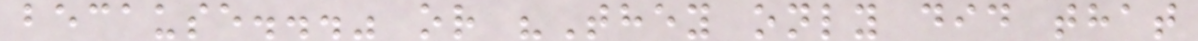because..." or "They only did that
